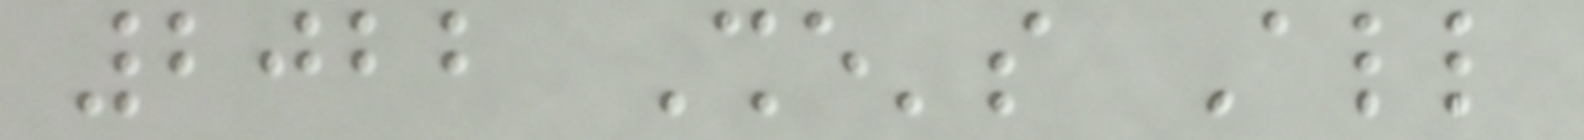2022 She's All
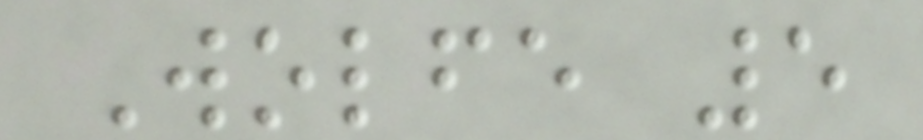Wolfe 5
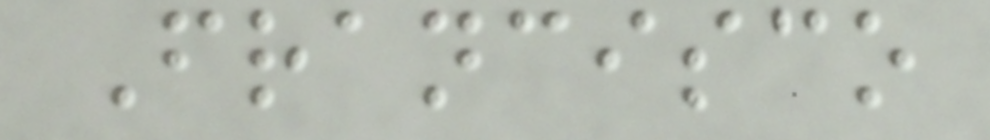Francisco
